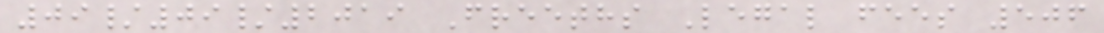09/09/2019 Freeths Legal fees 506
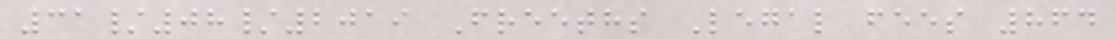31/08/2019 Freeths Legal fees 864
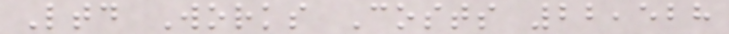Ltd Works Costs 22,528
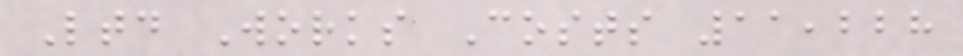Ltd Works Costs 11,228
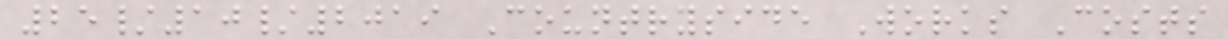25/10/2019 Countryside Works Costs
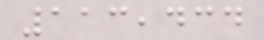113,434
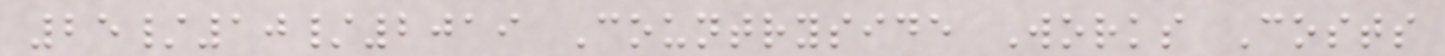25/10/2019 Countryside Works Costs
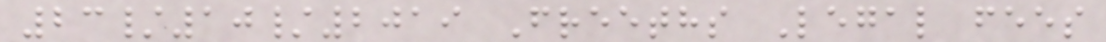23/10/2019 Freeths Legal fees
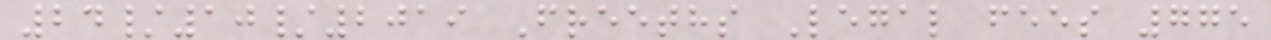24/10/2019 Freeths Legal fees 775
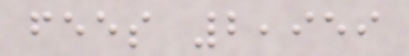fees 2,959
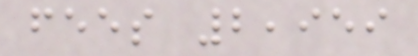fees 2,959
